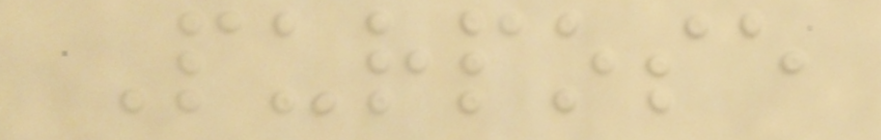Purpose
